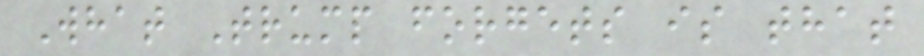What Trump forgets is that
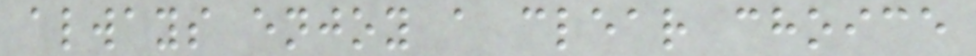always enjoy a clear choice
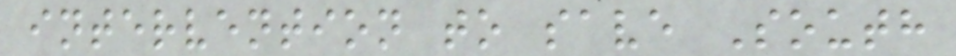intervention to save South
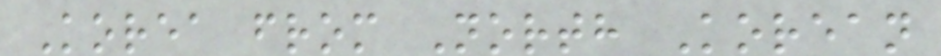Korea from North Korean
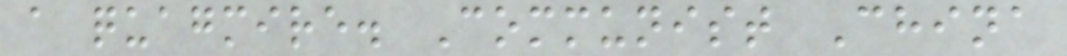a quagmire. Communist China
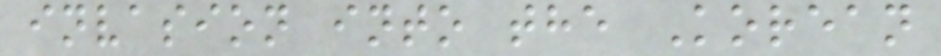invasion into the Korean
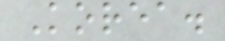Korea.
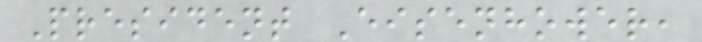President Eisenhower,
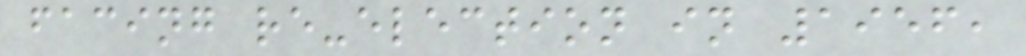facing re-election in 1956,
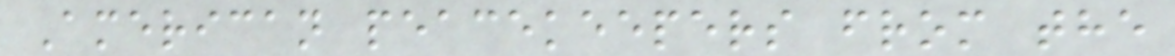American peacekeepers from the
